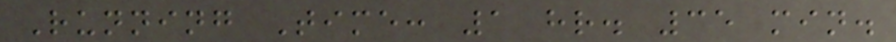Running Time: 1 hr. 35 min.
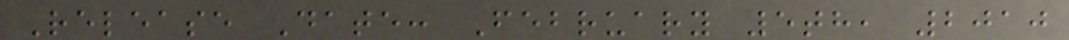Release Date: February 5th, 2010
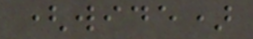(wide)
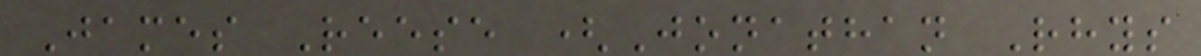James Reese (Jonathan Rhys
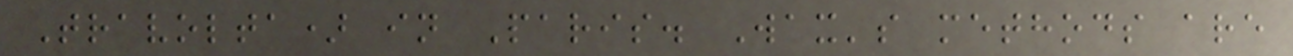Travolta) in Paris. Wax's methods are
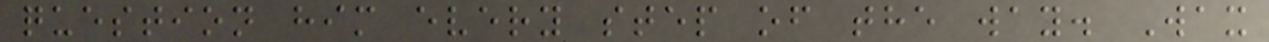question him every step of the way. Wax
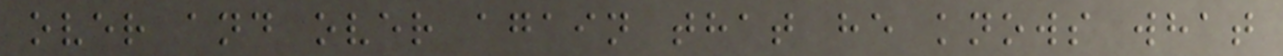over and over again that he knows what
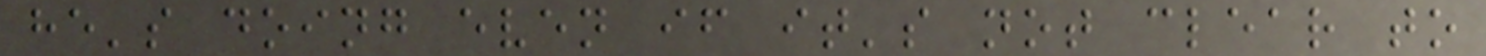he's doing even if it's not clear to
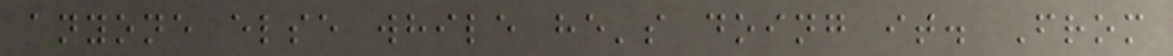anyone else while he's doing it. From
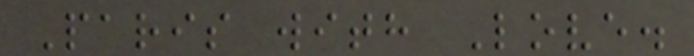Paris with Love.
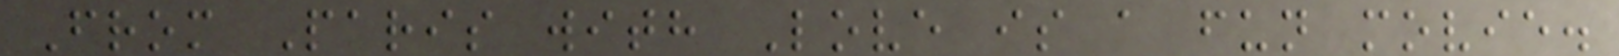From Paris with Love is a fun movie.
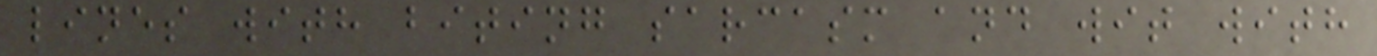lines with biting sarcasm and wit with
